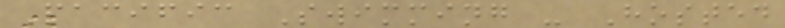Pacific Swimming - Hosted
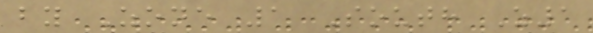by Zone 1 South Z1
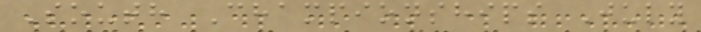South Championships July
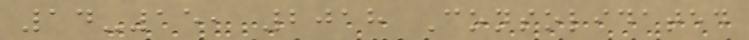14-15, 2018 Consolidated
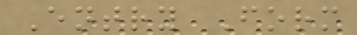Entry Form
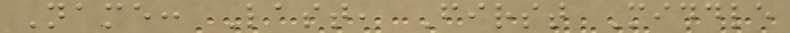Name: Last, First Middle
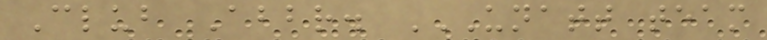Club Abbr. UNATT TEAM
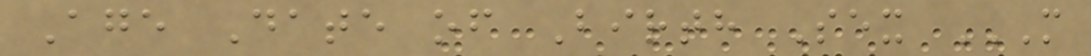Age Date of Birth Sex M
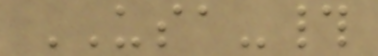USA-#
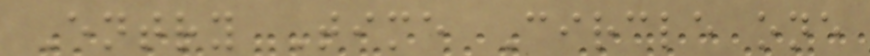Entry Time Circle one
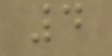4
